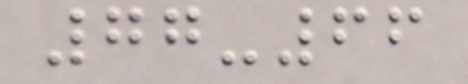77-66
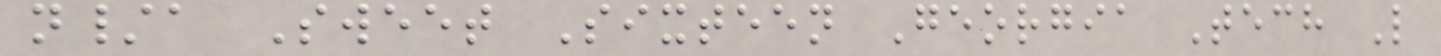n/a Sweet Sixteen Georgia Tech L
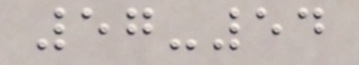57-54
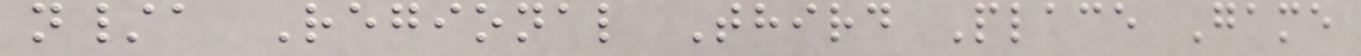n/a Regional Third Place Game
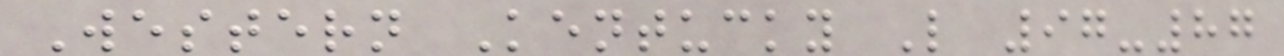Western Kentucky L 97-87
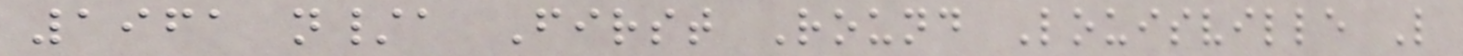1961 n/a First Round Louisville L
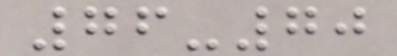76-70
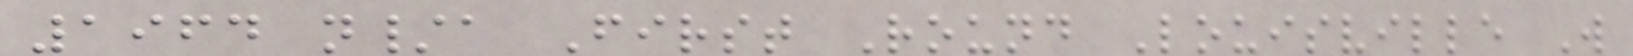1964 n/a First Round Louisville W
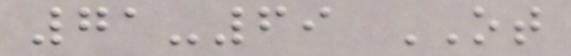71-69 OT
